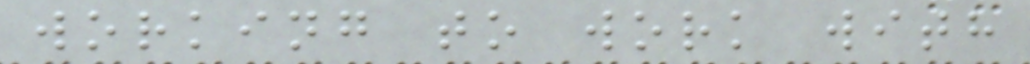working to work with
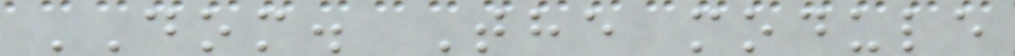DOM. The module
